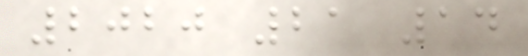2020 21 14
